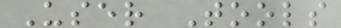User Tools
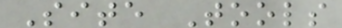Site Tools
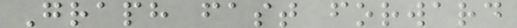Graph fast forward
